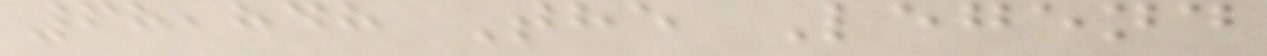68,848 The Legend
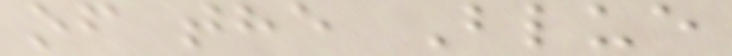of the Blue
